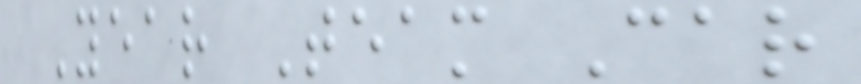Year Team Car
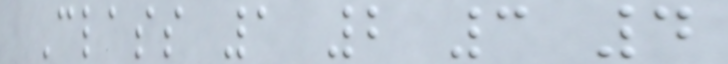Class 1 2 3 4
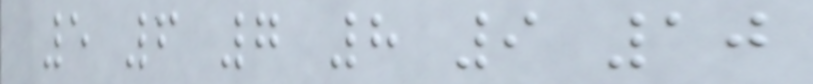5 6 7 8 9 10
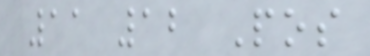11 12 Pos
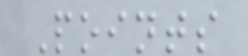Points
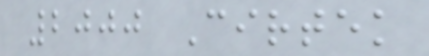2000 Cirtek
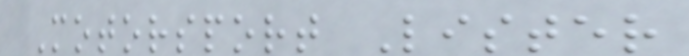Motorsport Lister
